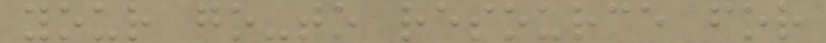your go-to resource for
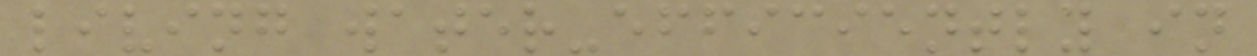living water-efficiently in
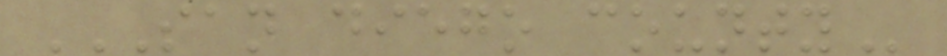SAN DIEGO COUNTY
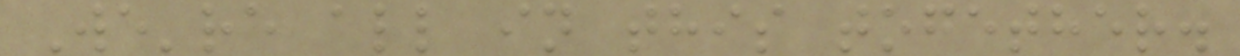We're all in this together.
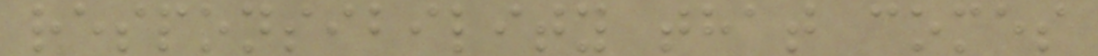responsibility that comes
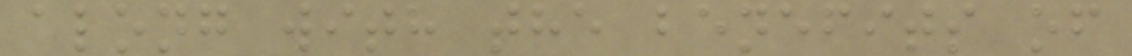along with the benefits of
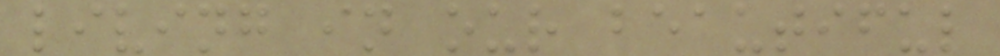living in our beautiful
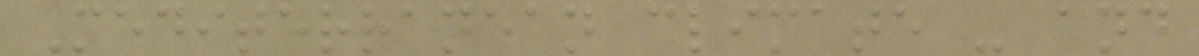Mediterranean climate - and
